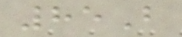85B
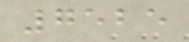7525
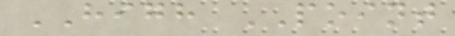HIGH POINT
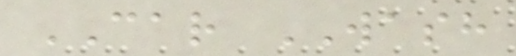CAR WASH
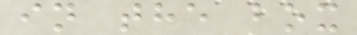in the box
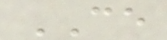CE
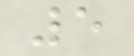5
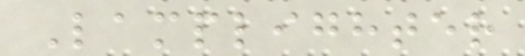Lamplighter
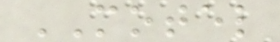MOTEL
